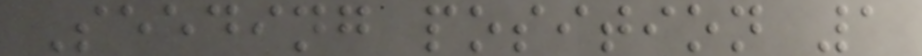Seeding position 1
